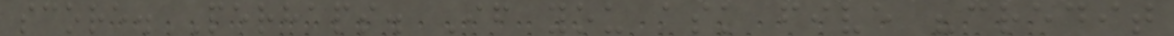score. Perhaps. If you ask five "credit
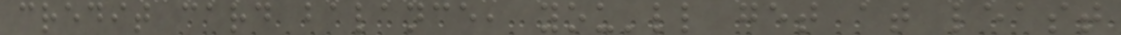credit card balance, you'll get at least
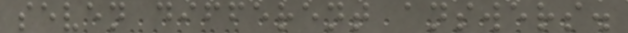seven different answers.
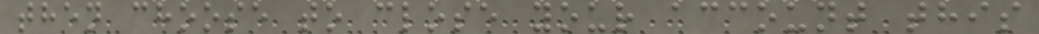then choose to close your account this
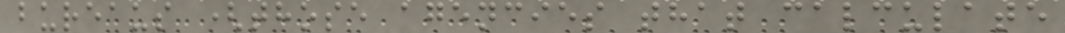bureaus (those agencies that calculate
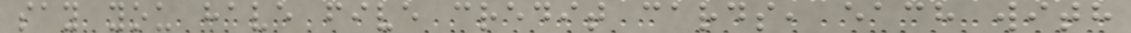say you have five credit cards, each with
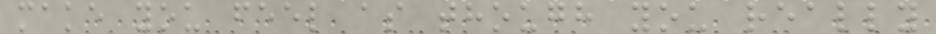make you feel as though you really
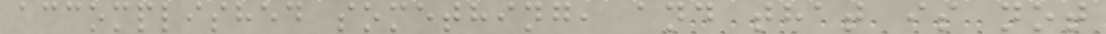accomplished something, and that is not
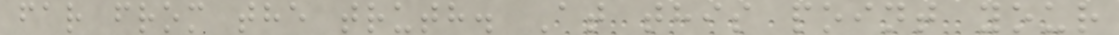far from the truth. At this point your
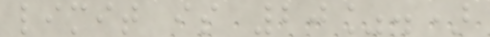limit is 20%.)
